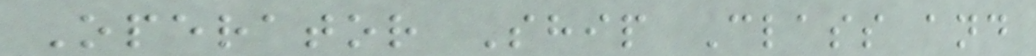Operator Ship Class and
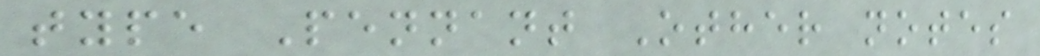type Pennant Other notes
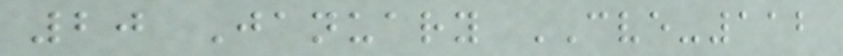20 January CVE-112
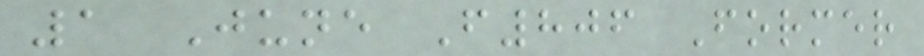1 June F806 Former
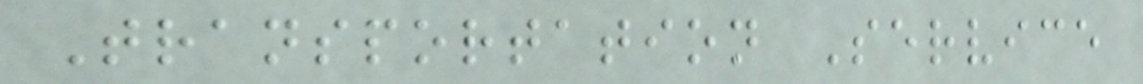Transportation Service
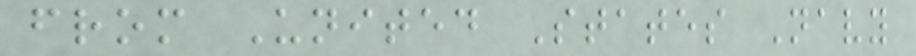from United States Navy
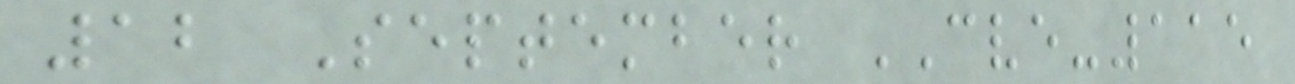12 September CVE-115
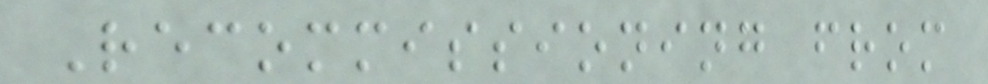Recommissioning from
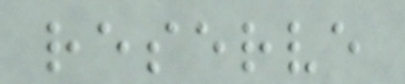reserve
